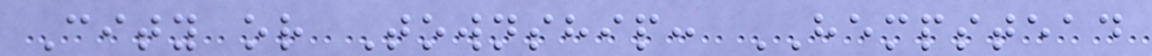City or Township: HEMPSTEAD
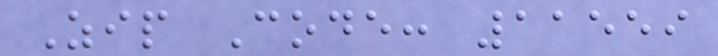Zip Code: 11559
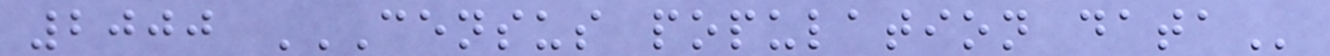2000 CENSUS POPULATION DATA
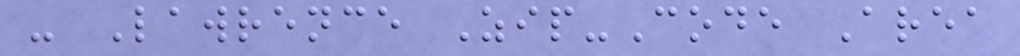- Lawrence Zip-Code Area
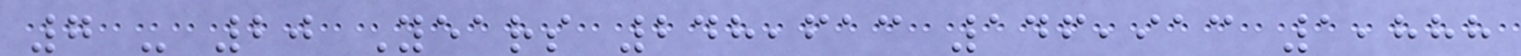7 - 20 Years 248,613 146,913 1,888
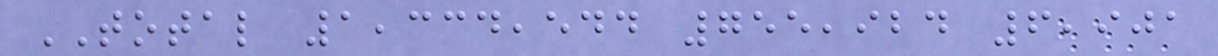TOTAL 1,334,544 755,924 6,901
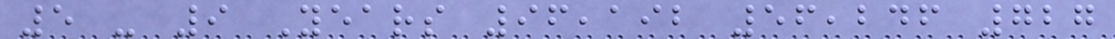5 - 9 Years 96,192 56,246 727
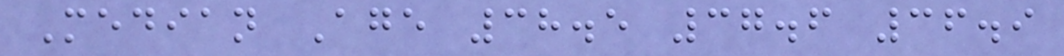Median Age 38.5 37.6 36.9
